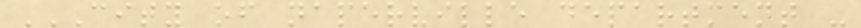CITY OF NAPERVILLE DEPARTMENT -
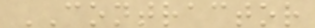CONTRACTOR
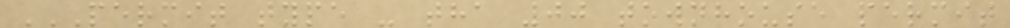PERMIT TYPE - THA 00 TOWNHOUSE PERMIT
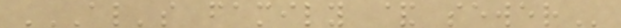AL'S FAMILY & SEWER
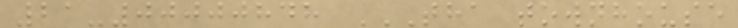21-00000848 THA TOWNHOUSE
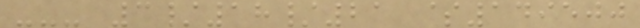--- 3/18/21 $149500
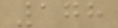178
